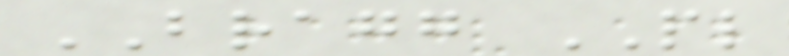BRAGG PL
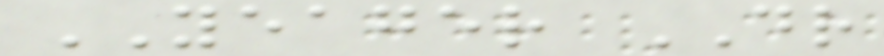YEAGER DR
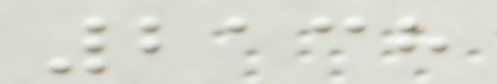2138
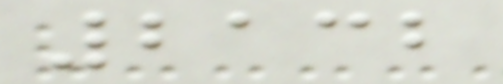2132
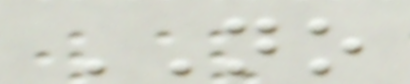NO
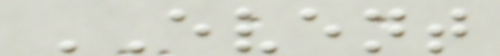EVENT
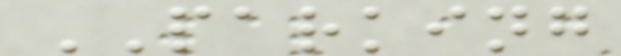PARKING
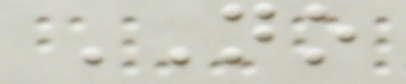NO
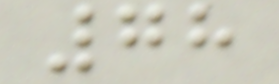78
